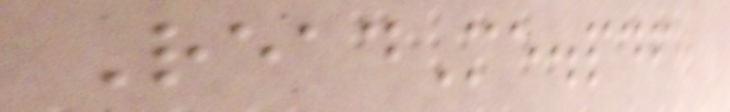ReadMe.pdf
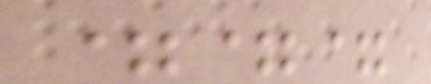===
